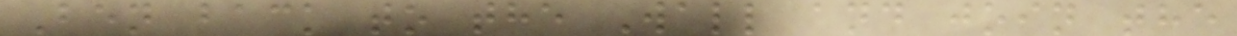Ben back to the Wall and join the
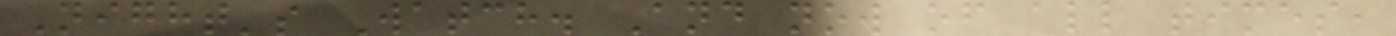Night's Watch. And now of all times,
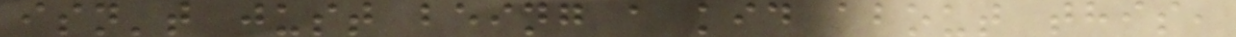isn't just being a kid about this,
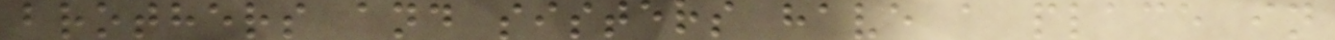brothers and sisters have a place in
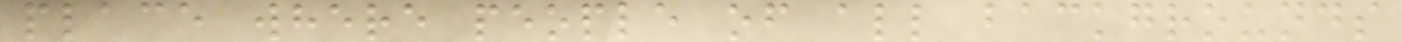place where people of all backgrounds
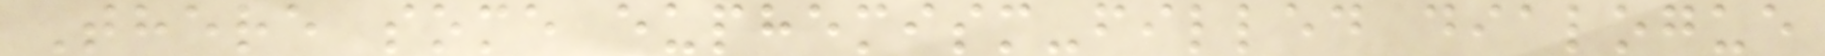There some euphemism-filled dialogue
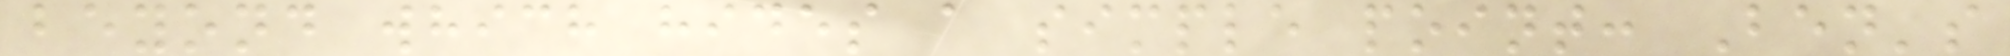beyond which hides a simple point: Ben's
